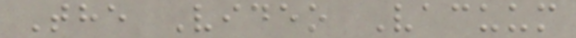The Video Vacuum
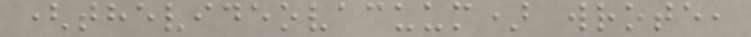(thevideovacuum) wrote,
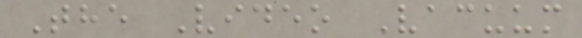The Video Vacuum
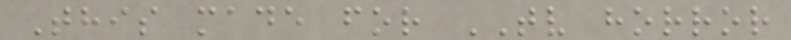This made for TV horror
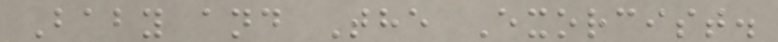Baby and The Exorcist.
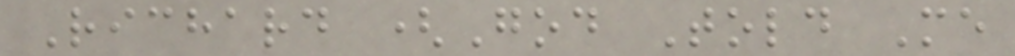Richard (God Told Me
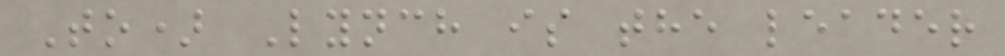To) Lynch is the leader
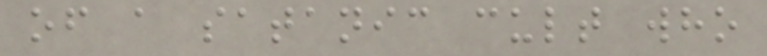of a satanic cult who
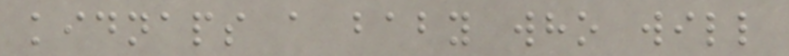kidnaps a baby who will
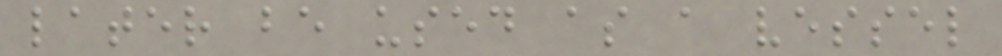later be used as a vessel
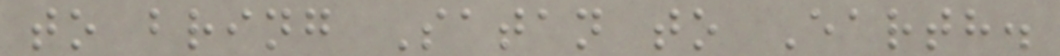to bring Satan to Earth.
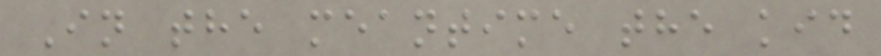In the meantime the kid
